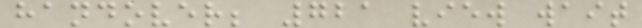handover; 721 view wait
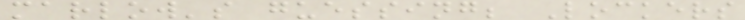marlow's guessing; Lockers
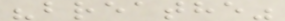"breathe"
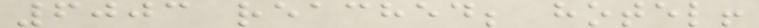6003 reached; hotel!
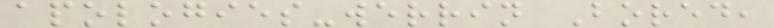apologies-werrin Bored,
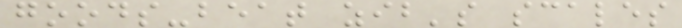goods-beat zib's scales
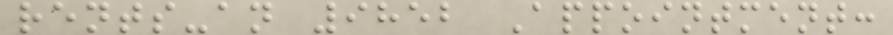rents-an 9852 Appointment:
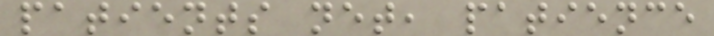patients net, patience
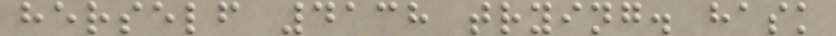herself 4138 trying. hask
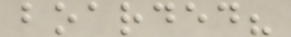boarded?
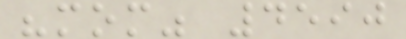"mom" 4590
